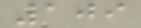109
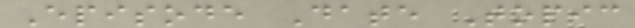Episode Date Topic
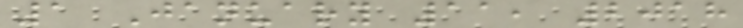1 January 11, 2018
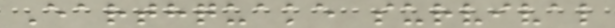Earthquake survival
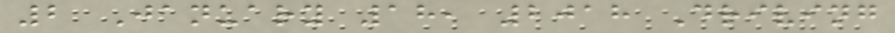2 January 18, 2018 Driving
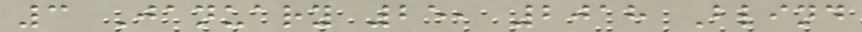3 January 25, 2018 Blind
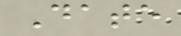Date
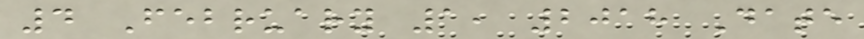4 February 1, 2018 Date
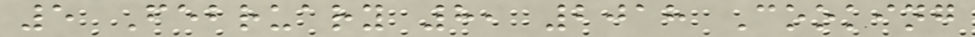5 February 8, 2018 Cooking
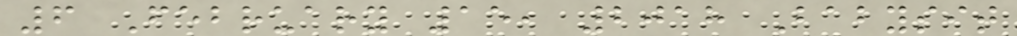6 February 15, 2018 Babysit
